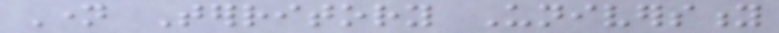Name Territory University
